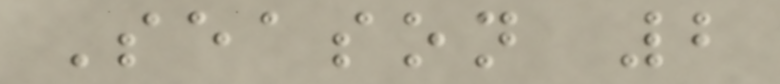Season 2
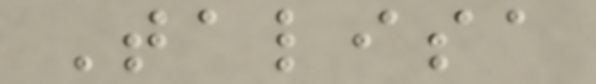Talisa
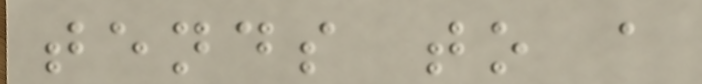tends to a
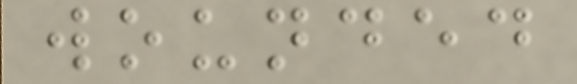wounded
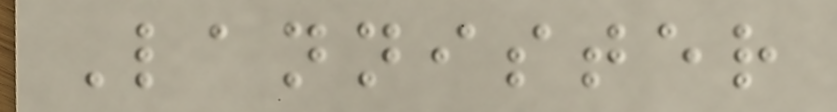Lannister
